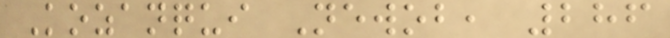Kozanqui Newob, 286
